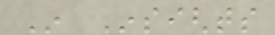In Insights
